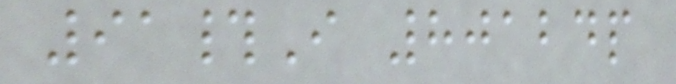91#I 80124p
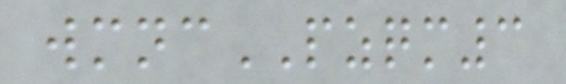wmncPZQM3
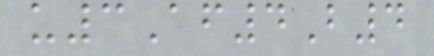u3Af4B4
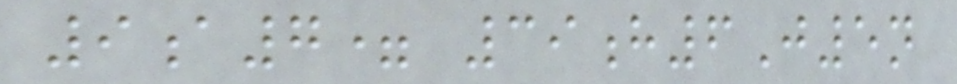9a7= 39h6J5n
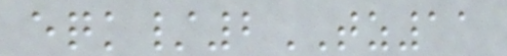eqk/2TZ11
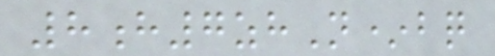8h7zhN*bq
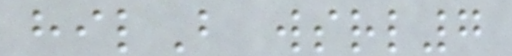hilB wsrl7
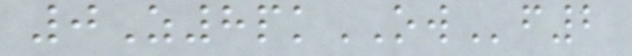0Z8pkOWf2
